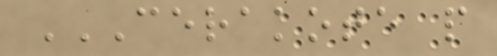CERAKOTE P
